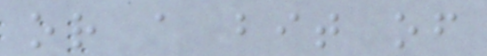or a bit of
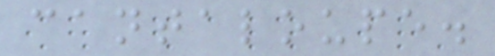cantaloupe.
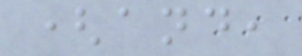(and,
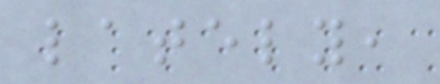lately,
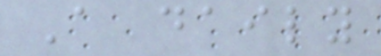A daily
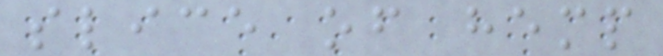slice of hemp
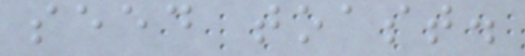seed toast.
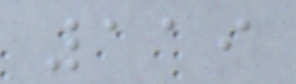119
